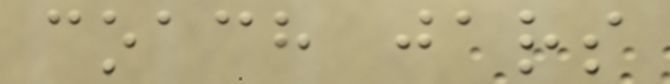coach jars
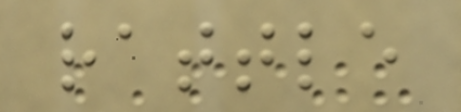rattle
